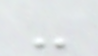-
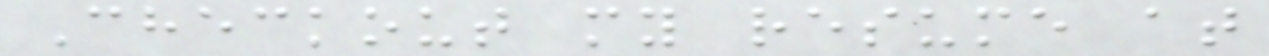Checkout my resume at
